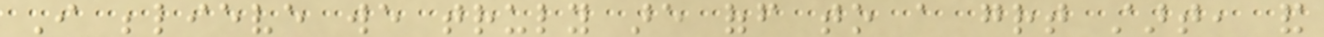I believe we truly are off to a great start, and
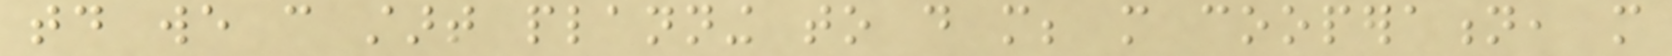today we can start planning to do more; more cooperation, more
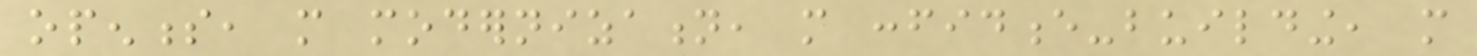openness, more modernization, more confidence-building, more
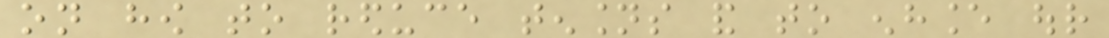on how to reduce tensions and to enhance our
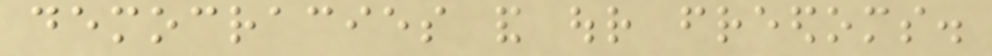democracies and our freedoms.
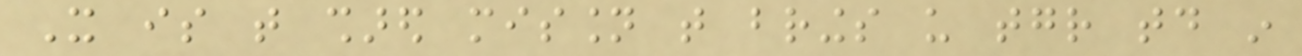It is that shared mission that brings us together today in
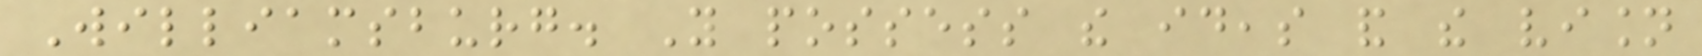Williamsburg. You possess the ideas and the vision
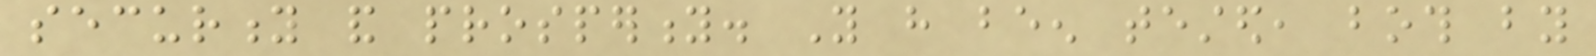security and prosperity. You have been tested, both by
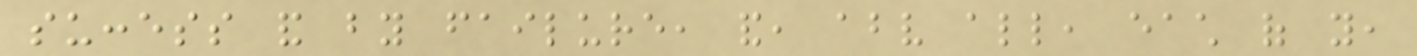success and by failure, and, above all, each of you,
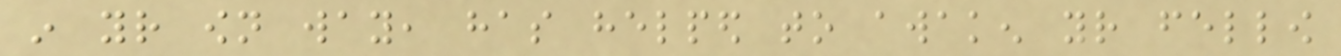in your own way, has helped to awaken your fellow
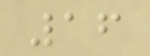16
